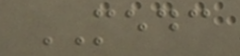MEDC
